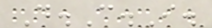D.C.I.
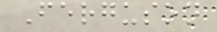Ferguson
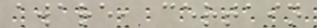aware, certain
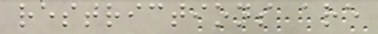restrictions are
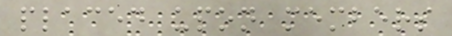placed upon members
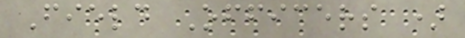Field Officers )
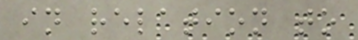in relation to
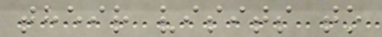their visits to
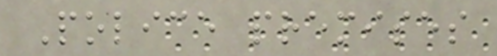Police premises
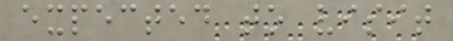expected to visit
